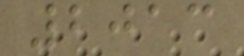2013
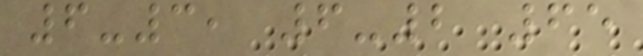6-3, 6-2 65
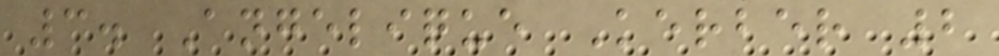3. Angelique Kerber 2
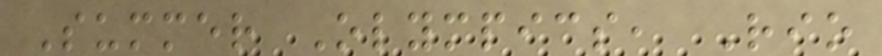Summer Olympics, Rio
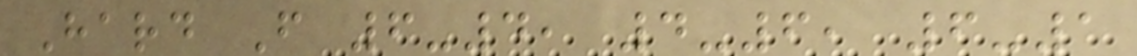Hard F 6-4, 4-6, 6-1
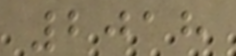2018
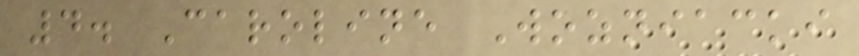4. Caroline Wozniacki
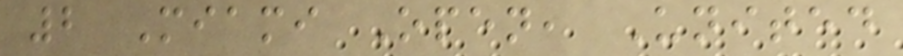2 Miami Open, United
